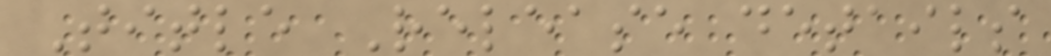Title Release details
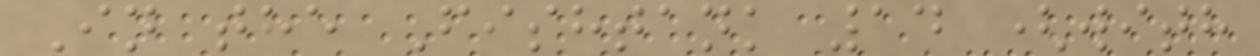In the Fishtank 14 (with
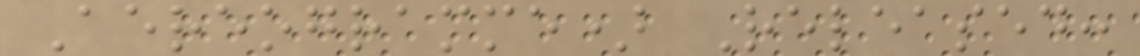Aereogramme) Released:
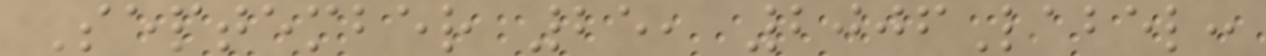September 25, 2006Label:
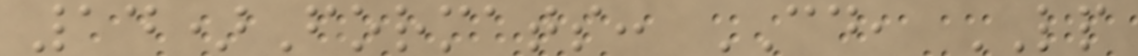14)Formats: CD, LP
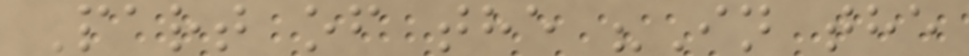Part of the "In the
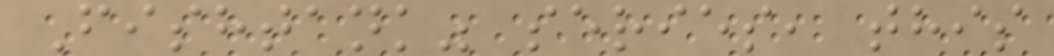Fishtank" series, this
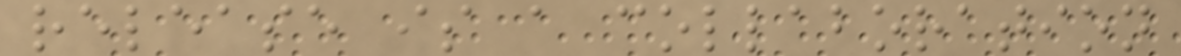release is a collaboration
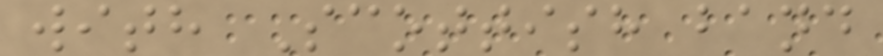with Scottish band
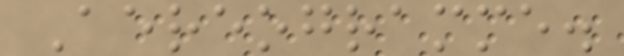Aereogramme.
